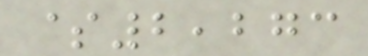$2,273
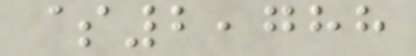$2,788
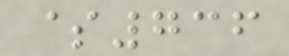$736
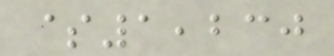$1,230
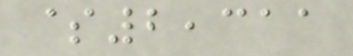$2,311
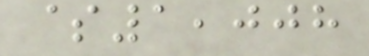$1,008
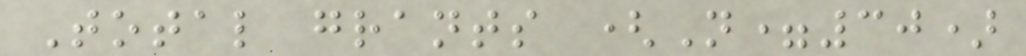Total grants (N=30)
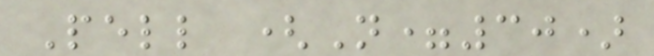Pell (N=30)
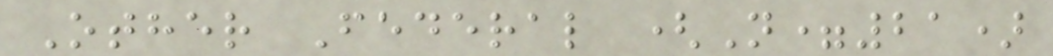Other Federal (N=21)
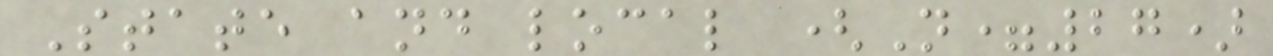State and local (N=27)
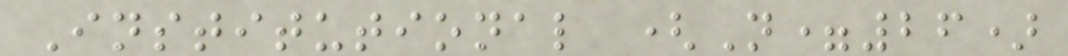Institutional (N=26)
